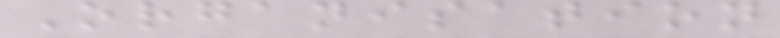Organisation
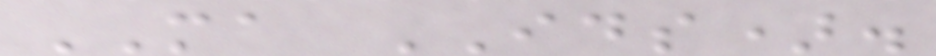MA IDS).
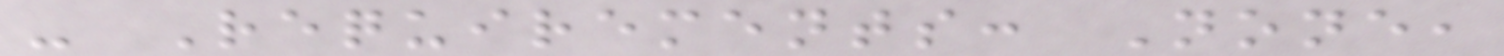- Requirements: None,
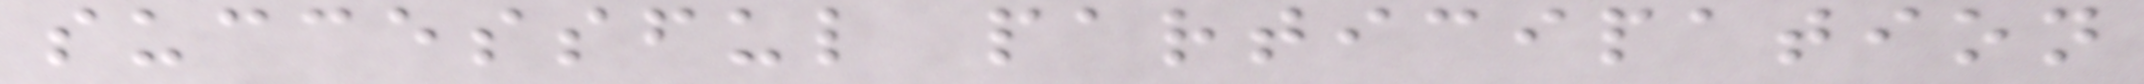successful participation
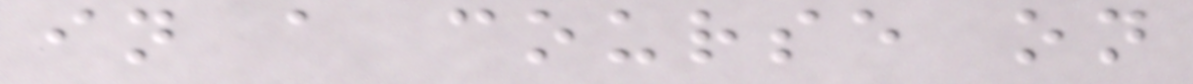in a course on
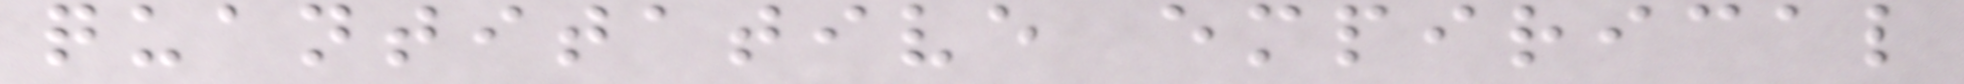quantitative empirical
